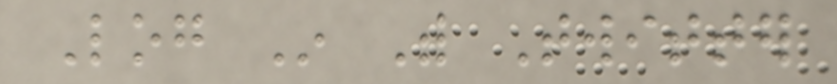Log In With Twitter
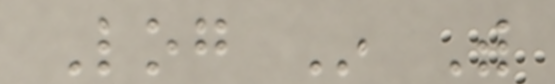Log In With
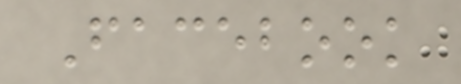Facebook
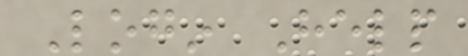Login Help
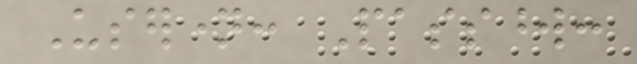Username: Password:
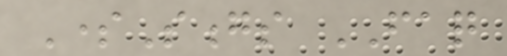SomeSongs FAQ
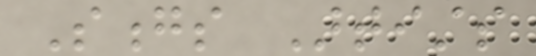Songs Artists
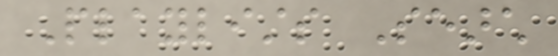Playlists Search
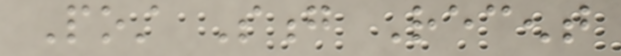Post Song Recent
